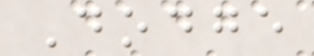Dodge
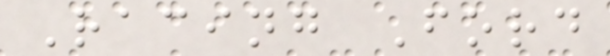Racing Ford
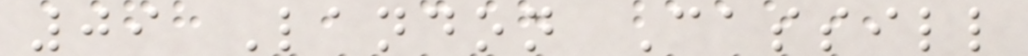09 Landon Cassill
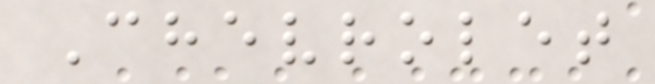Chevrolet
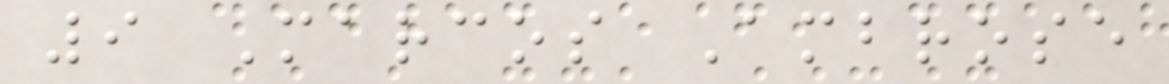9 Marcos Ambrose
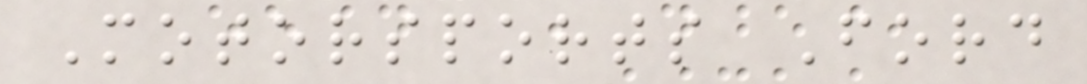Motorsports Ford
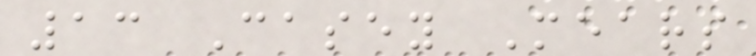13 Casey Mears
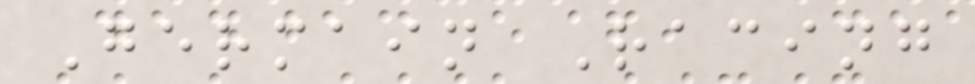Germain Racing
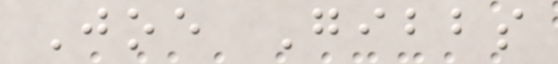Joe Gibbs
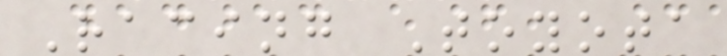Racing Toyota
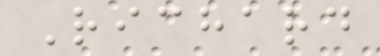Richard
